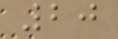20
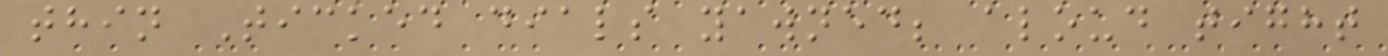thin Ticked dials yawned; aloud tight
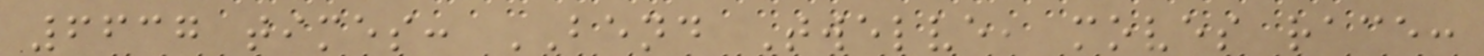6637 times: BEND Twelve, moves race:
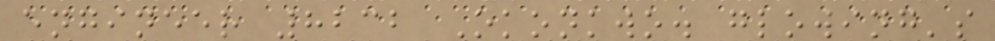engineer 8232 Okonkwo. glowing's
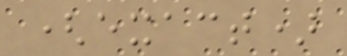(exact)
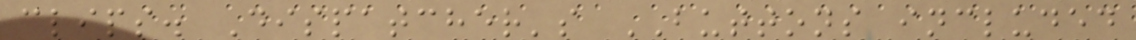clips. Dispatcher's BUTTONS included
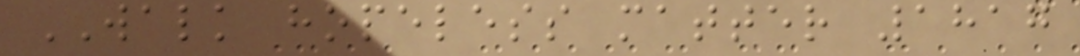WALK hopeless matter 1817
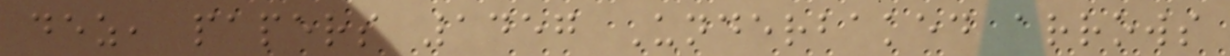dez, papers 1457 Underbaked arrows
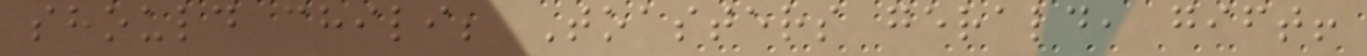should chili; Toasters gerald, gift!
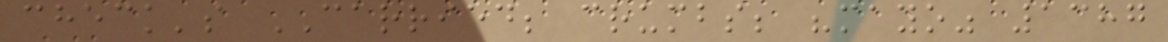check's CARRIED; crumbs; "mayo" 1387
